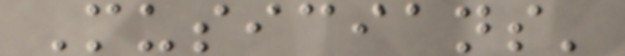Musicians'
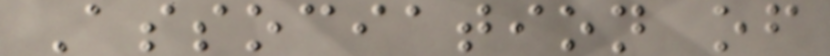Association of
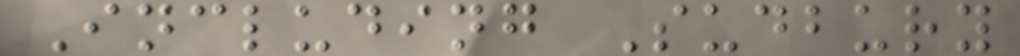Including Sudbury
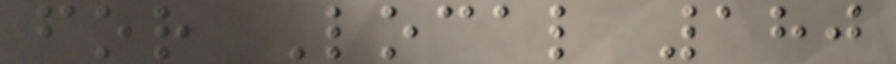for Local 180
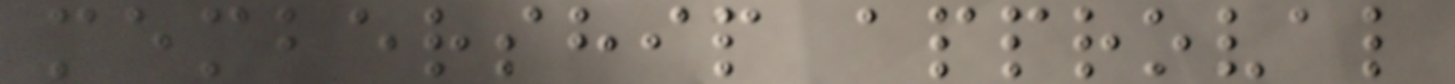membership approval
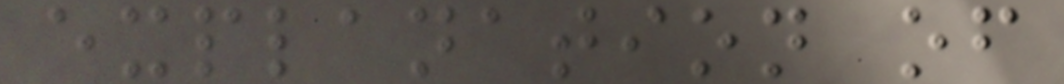explanation of
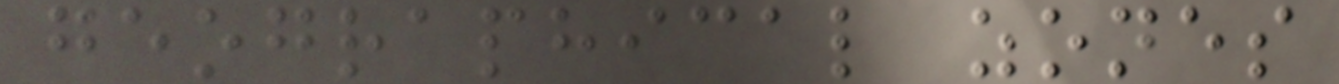geographical zones
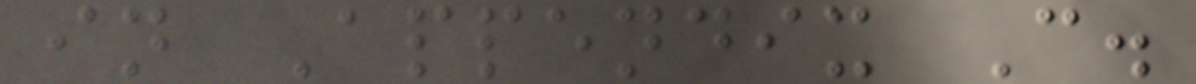in Appendix C.
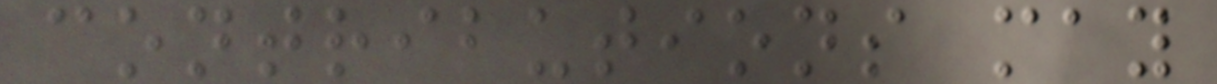contributions may
